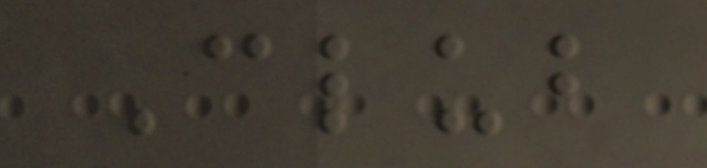Club
